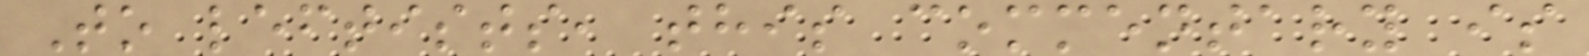To leftists, this commentary is
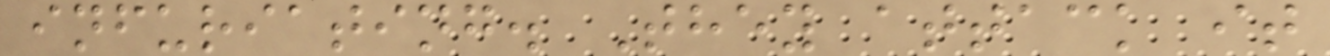infuriating. They attack it
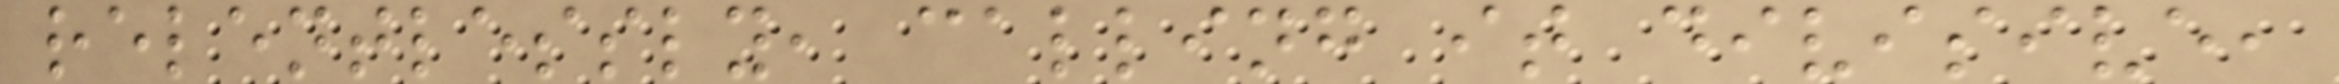relentlessly, calling it divisive,
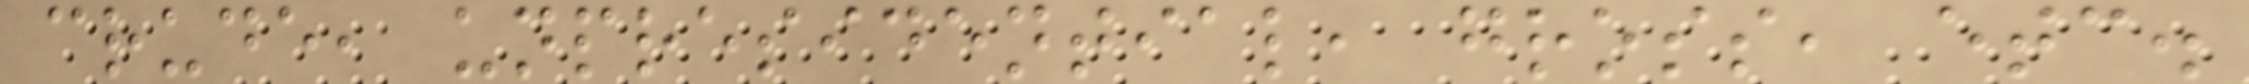crude, unpresidential, gross, etc.
